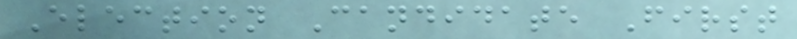Election Candidate First
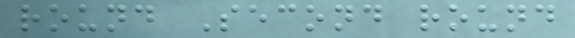round Second round
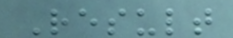Result
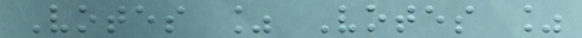Votes % Votes %
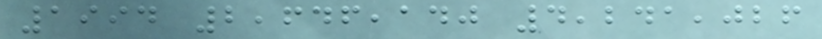1994 2,646,140 4,241,026
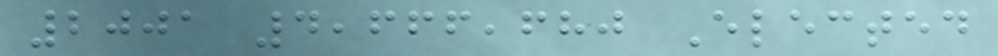2001 4,666,680 Elected
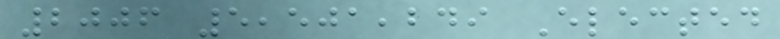2006 5,501,249 Elected
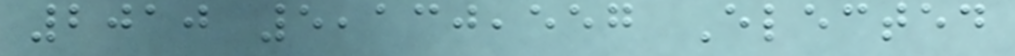2010 5,130,557 Elected
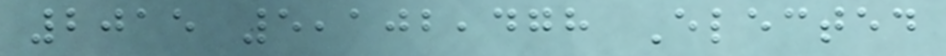2015 5,102,478 Elected
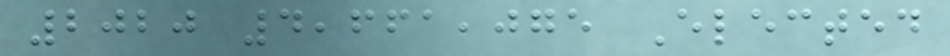2020 4,661,075 Elected
